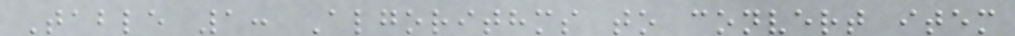Table 1: Algorithms to convert item
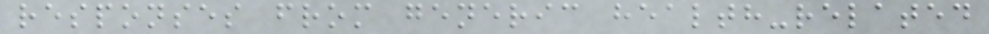responses from generic health-related
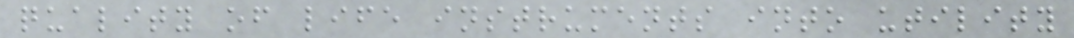quality of life instruments into utility
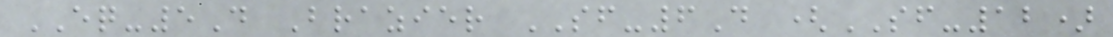EQ-5D Brazier SF-6D (SF-12)
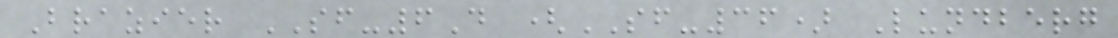Brazier SF-6D (SF-36) Lundberg
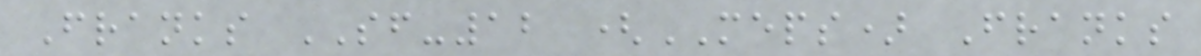Franks SF-12 (MEPS) Franks
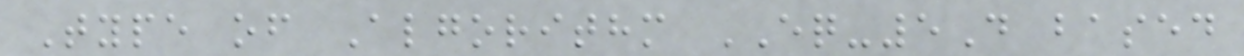Type of Algorithm EQ-5D based
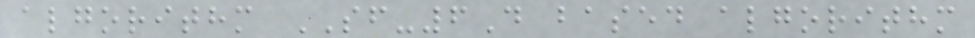algorithm SF-6D based algorithm
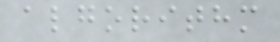algorithm
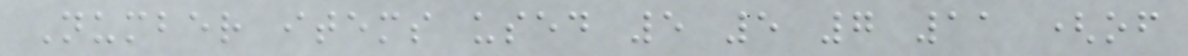Number items used 5 5 7 11 (of
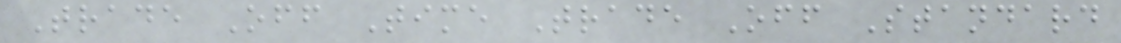Trade Off Time Trade Off Standard
